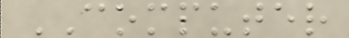COMPUTER
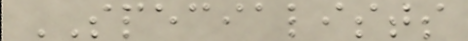SPECIALISTS
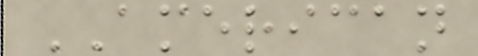AMERICAN
